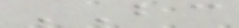BC
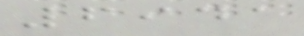6941
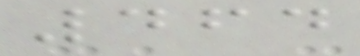464
